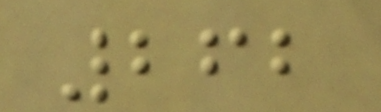262
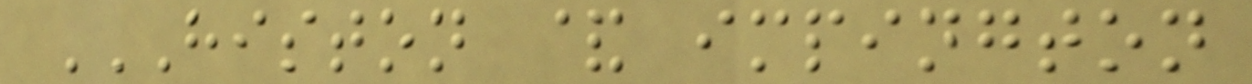HISTON & IMPINGTON
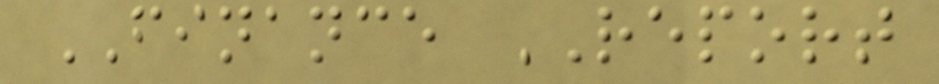FINANCE REPORT
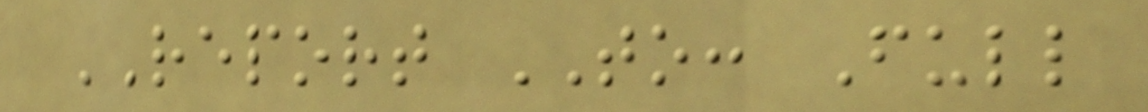REPORT TO: Full
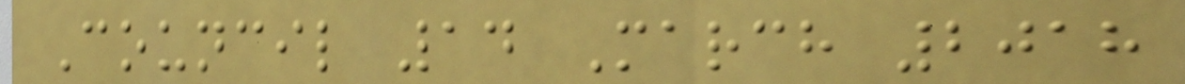Council 14 March 2018
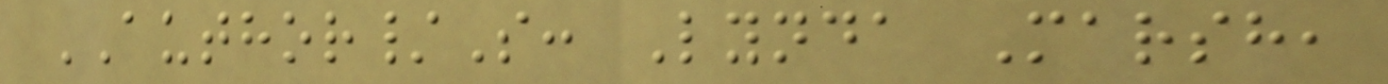AUTHOR/S: Lynda Marsh,
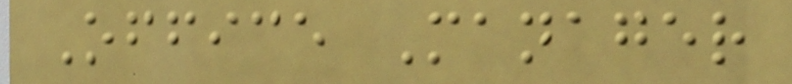Office Manager
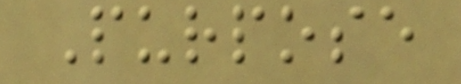Purpose
